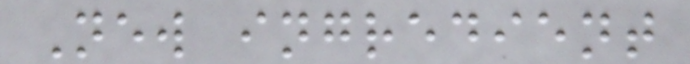New ingredient
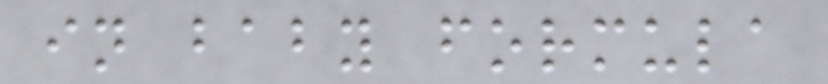in baby formula
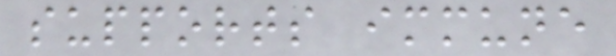supports immune
